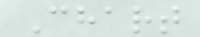Chart
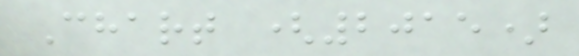Chart (2015)
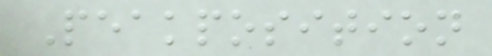Peakposition
